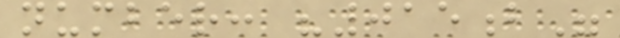number: "015b"
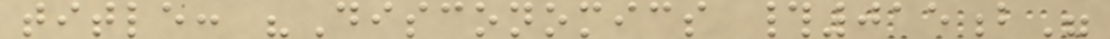title: "Disconomics #015b"
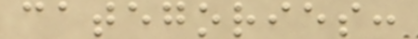categories:
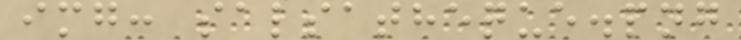img: salsatheque.png
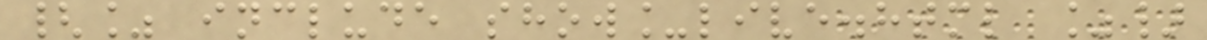{% include show_live.html %}
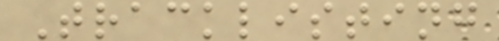Tracklisting
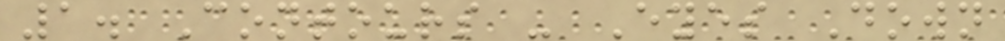1. Contours - Eyes Down
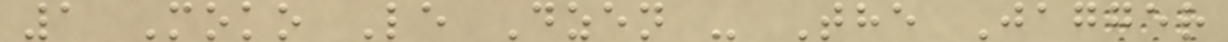1 Moko Le Dzen - The Jagger
